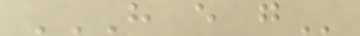H E G
